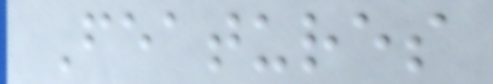Features
